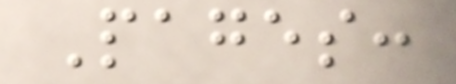Pages:
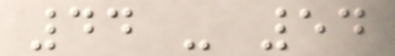44 - 54
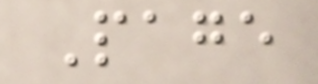Page
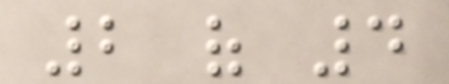2 of 4
